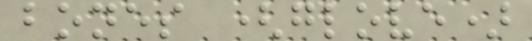bones (glove)
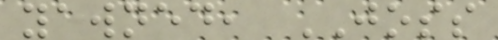yawned, JOSS
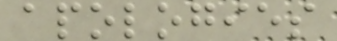apologies
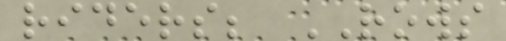riders; ROWS
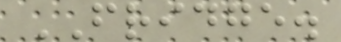FRIDGE.
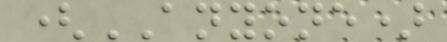(ANYONE)
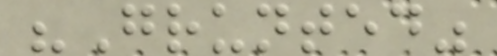"Grunted"
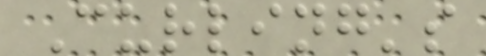Curling's
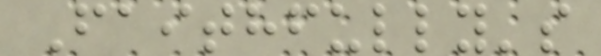Faithfully's
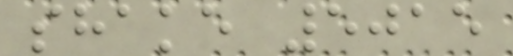shake 5015
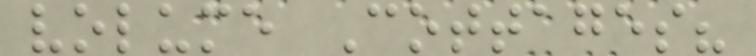volume Cottages?
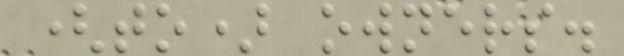(to) owners.
